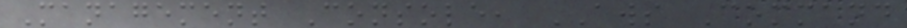Management Console, AWS Command
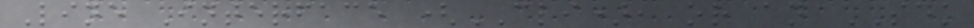Line Interface (CLI), or an SDK
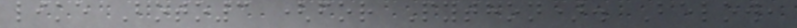like Boto3 (for Python). Below,
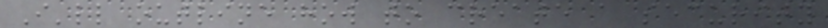I'll outline how to create a security
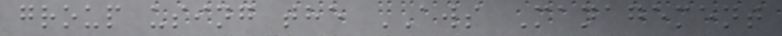group using the AWS Management
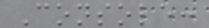Console:
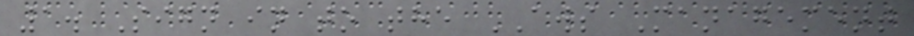1. Sign in to the AWS Management
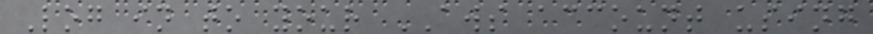Log in to your AWS account using
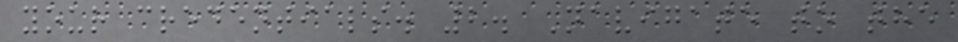your credentials. 2. Navigate to the
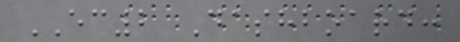EC2 Dashboard:
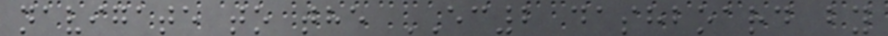navigate to the EC2 dashboard by
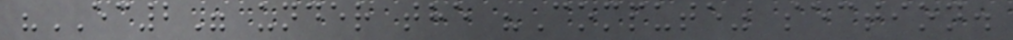"EC2" under the "Compute" section.
